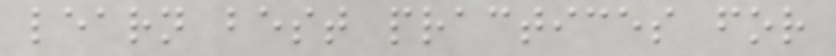learn best practices for
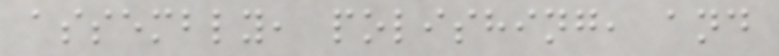assembly, polishing, and
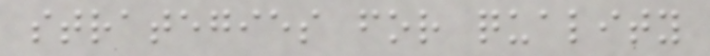strategies for quality
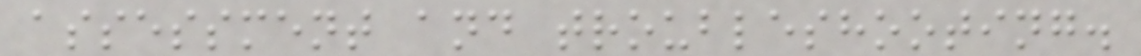assessment and troubleshooting.
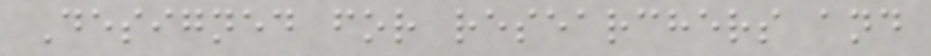Designed for researchers and
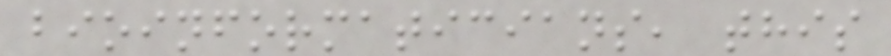bioinformaticians, this
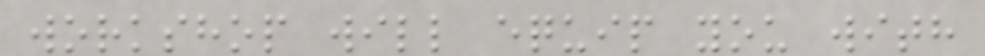workshop will equip you with
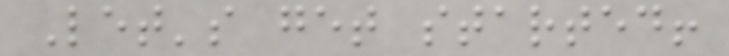Let's get started!
